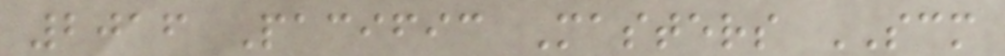2016 Pacific Masters SCM
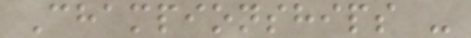Championships -
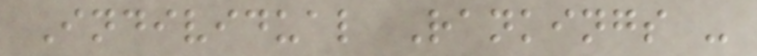Individual Rankings -
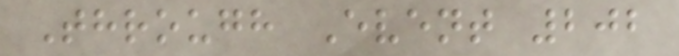Through Event 202
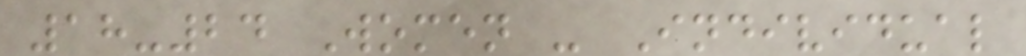18-24 Women - Individual
